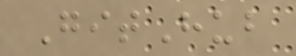GitHub
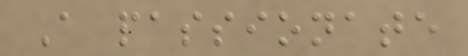A passionate
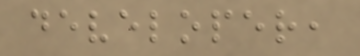developer,
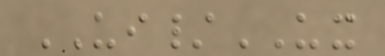UI/UX
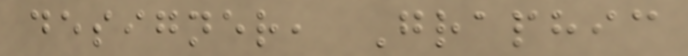designer, Graphic
